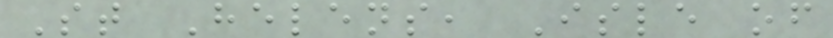St Helens, Isle of
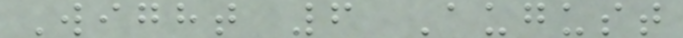Wight 6 August
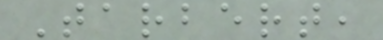Tarbert,
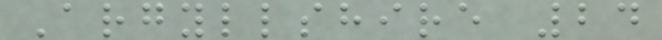Argyllshire 24
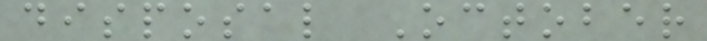disposal October
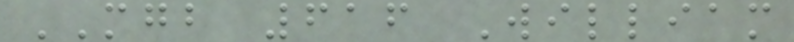MGB 616 William
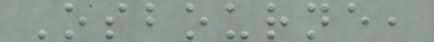Osbourne,
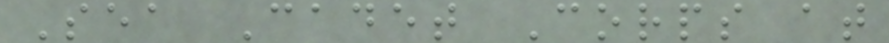Sea Cadet Corps at
